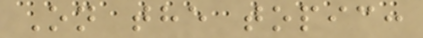On the topic:
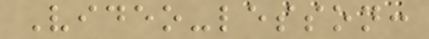Video-lesson:
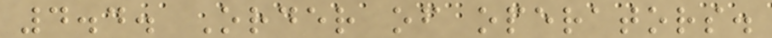4.4. Order of operators.
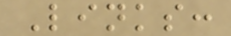Links:
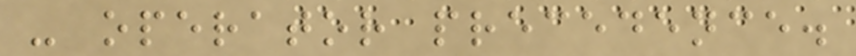- operator precedence.
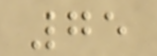75
